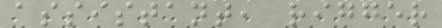assistant, rigger
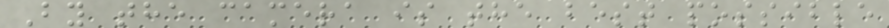By the camera is the best possible
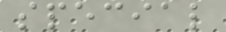special
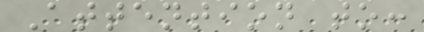Attention to:
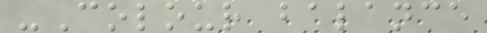-Colour balance
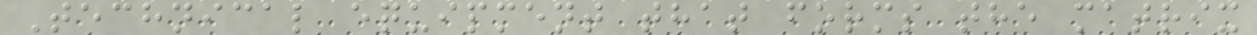Technical equipment that forms the matrix
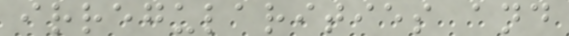irregularities and
